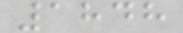1848
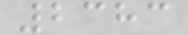2383
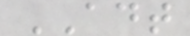ADT
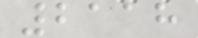2118
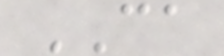CA
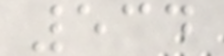534
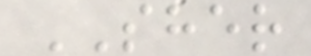SHER
